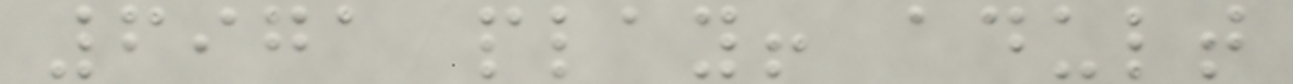6971 play! adult
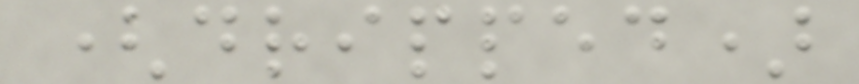(dripped)
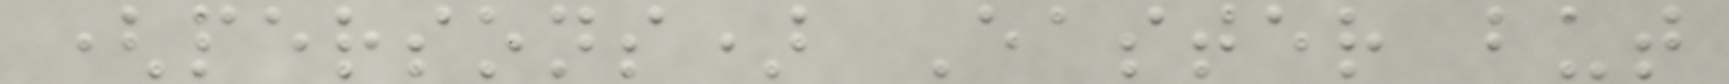(persons) Easter but
